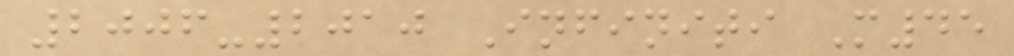2006-2010 Infiniti M45
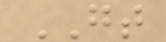GT
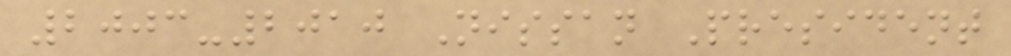2003-2010 Nissan President
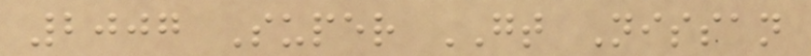2007 Super GT Nissan
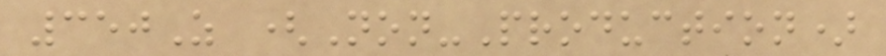350Z (Non-Production)
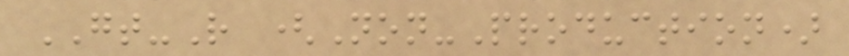GT-R (Non-Production)
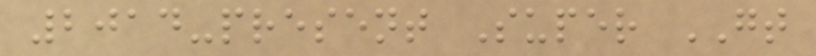2014-present Super GT
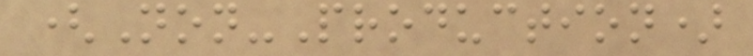(Non-Production)
